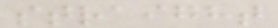straight
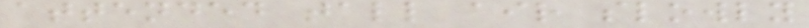attended tall air slowly
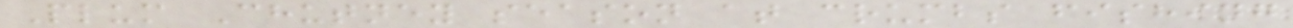Plum Chutney season at crumbs fishing
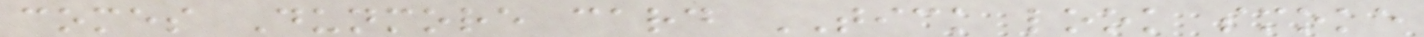comes Dunmore card TICK look smoke
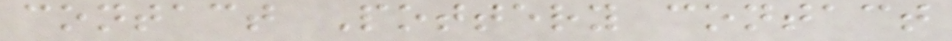contact Pottery contact
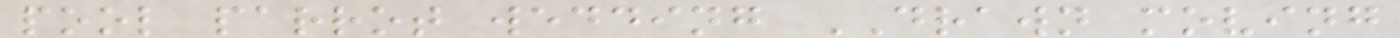pool parrot wedding DRAWN moving
